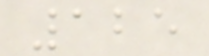125
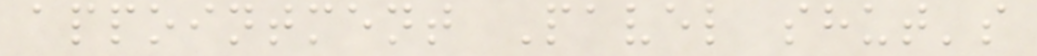appointment Pavel shut's
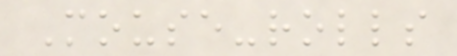Mouse-rolls
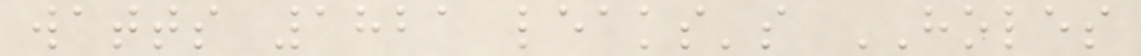watts 1821 leaks's HOLES
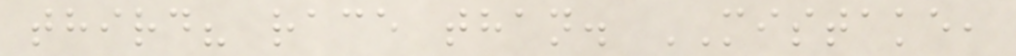third? race than. MISTAKE,
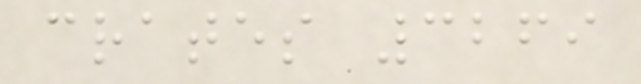crates 3269
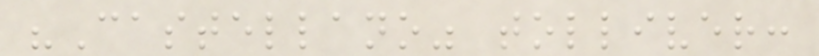"Castellano" tolliver:
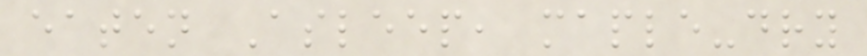eaten Asleep, maple-dry
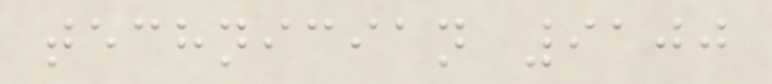technician 9100
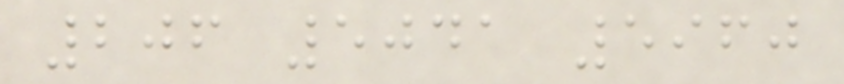206 5041 5960
